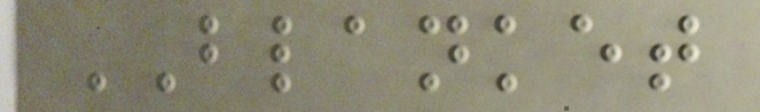BLANKET
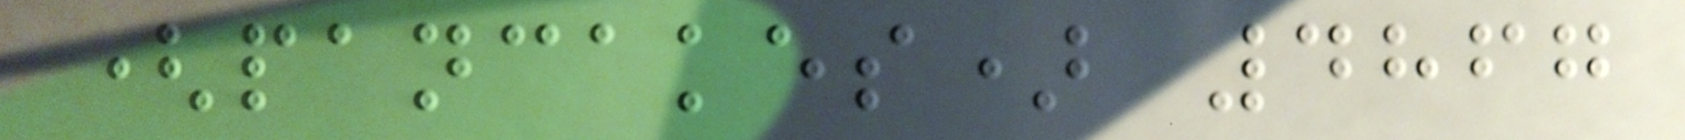(pancakes) 4867
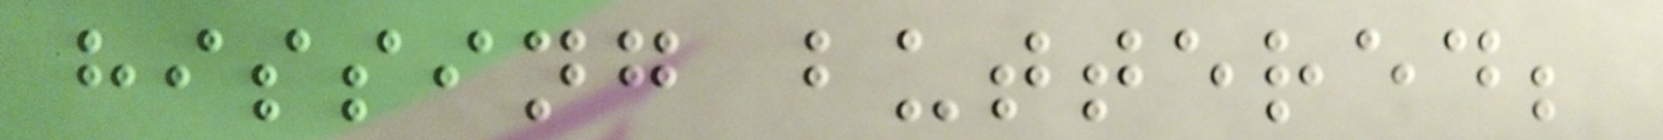hissing buttered;
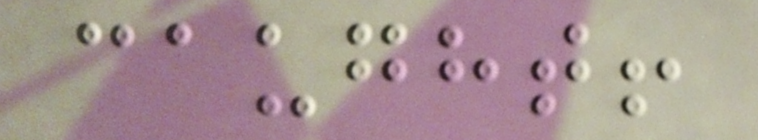caught!
